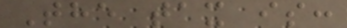The tax is:
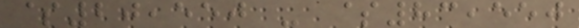$20,550 - $83,550
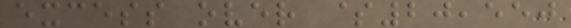excess over $20,550
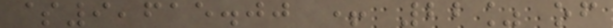$9,615.00 + 22% of
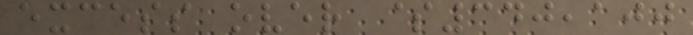excess over $340,100
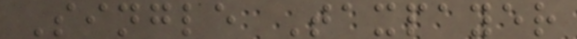Single Taxpayer
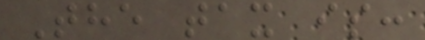The tax is:
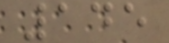145
